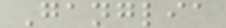Ganglia
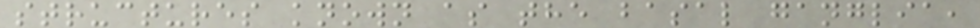structures known as the basal ganglia,
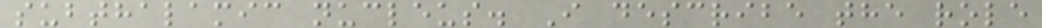subthalamic nucleus. I describe the role
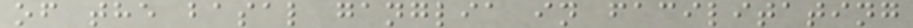of the basal ganglia in facilitating
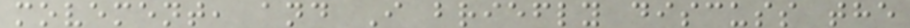movement, and I briefly discuss the
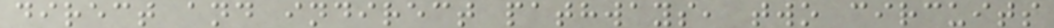direct and indirect pathways, two circuits
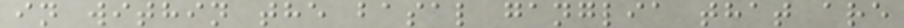in within the basal ganglia that are
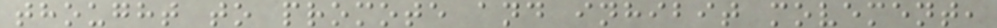thought to promote and inhibit movement,
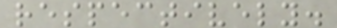respectively.
